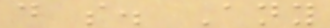do so. Any
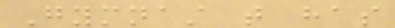Gymnast that has
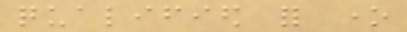qualified for one
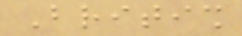British
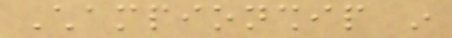Championship in
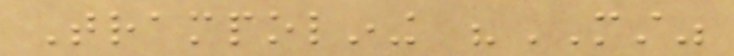Trampolining "MUST"
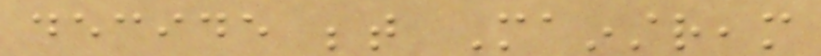decide between Mainstream
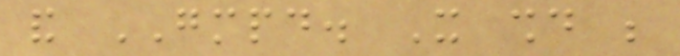and GMPD. It should be
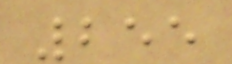255
